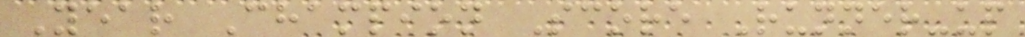Year Champion Score Runner-up
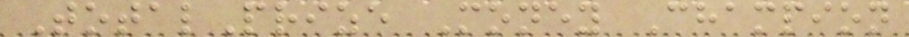TotalPrize Money Champion
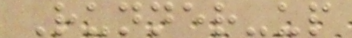Runner-up
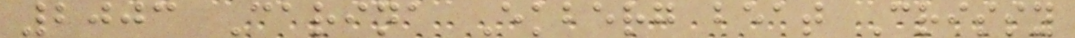2003 Carina Ekberg beat Crissy
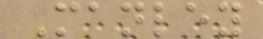Manley
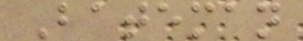Bateman
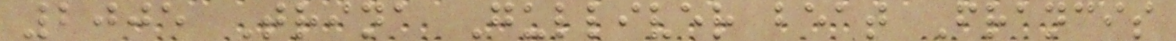2005 Trina Gulliver beat Francis
